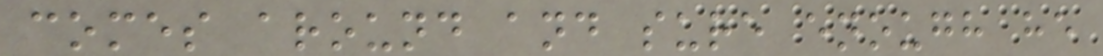comes around and sure enough he
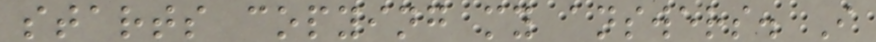starts copying my answers. I
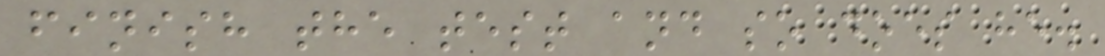finish the test and so does he.
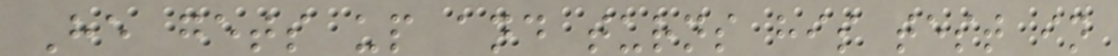He gets up and turns his test in
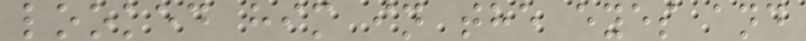looked him in the eyes and
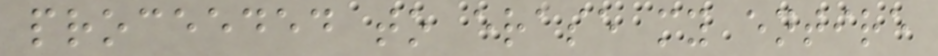proceeded to erase my entire
